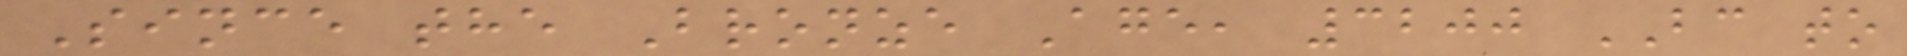Since the Bronze Age, 3200 BC to
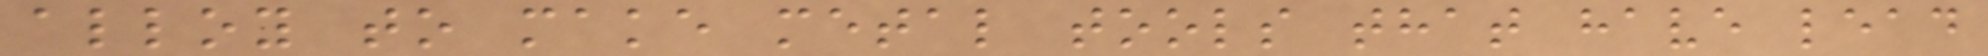alloy to make metal tools that have lead
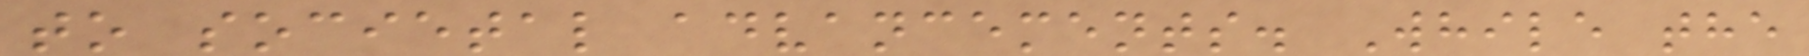to societal advancements. While the
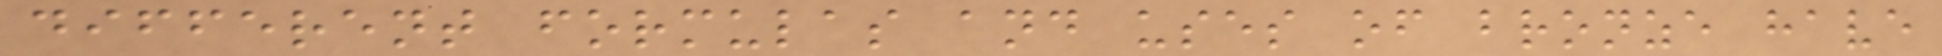different formulas and uses of bronze have
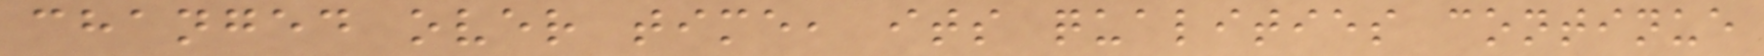changed over time, its qualities continue
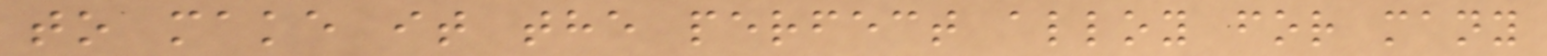to make it the perfect alloy for many
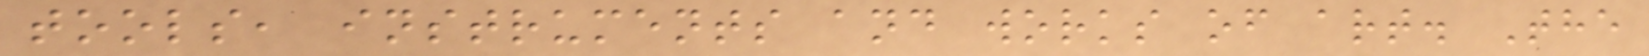tools, instruments and works of art. The
